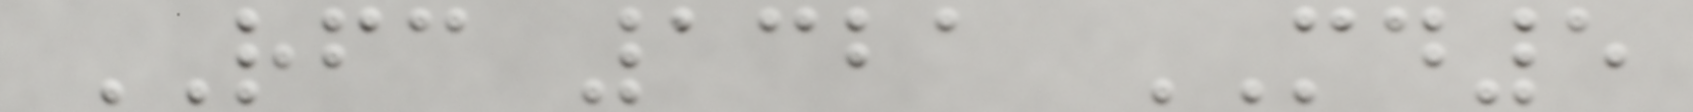RFC 1321 MD5
